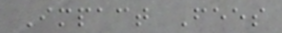Impact Fees
